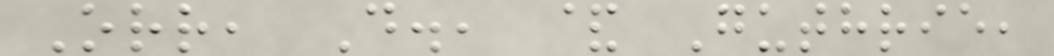Orr, D., & Guthrie,
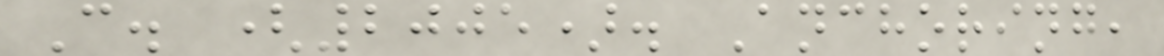C. (2005). Anchoring,
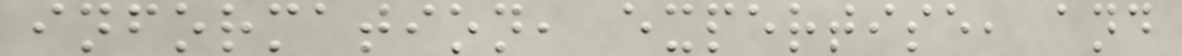information, expertise, and
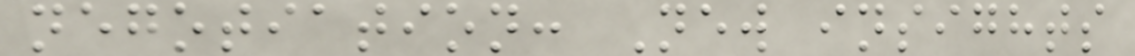negotiation: New insights
